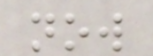now
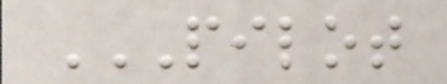PILOT
